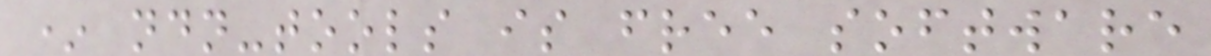* ndn-tools is free software
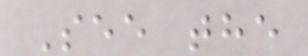See the
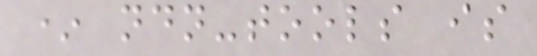* ndn-tools is
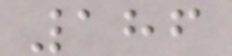186
